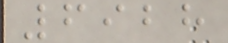6928
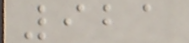921
